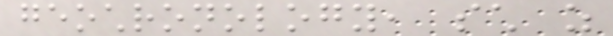geochronology, such as
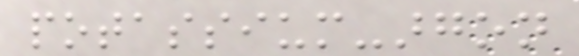potassium-argon
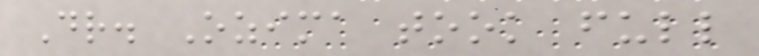Dr. Ozima took full
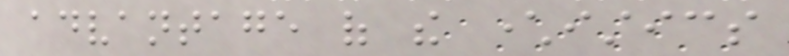advantage of the characteristics
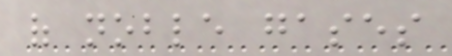of noble gases
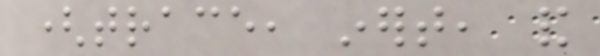(trace, inert, and
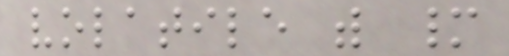volatile with many
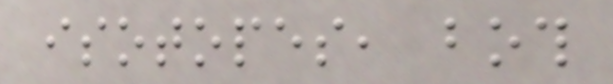isotopes, both
